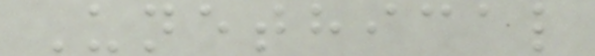Unethical
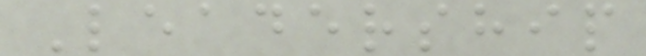Leadership
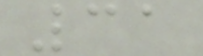31
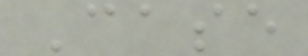Case
